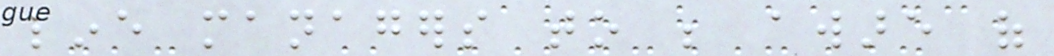line managers to be aware of
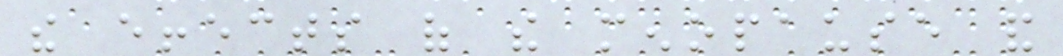the effects of the menopause and
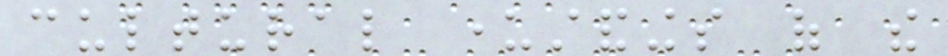cultural understandings of the
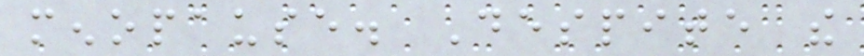menopause. Despite the
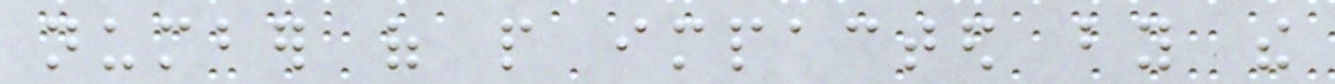number of people impacted by the
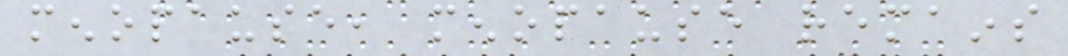menopause, menopause remains
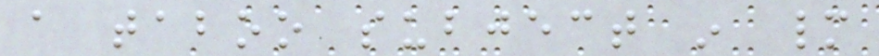a taboo subject in many
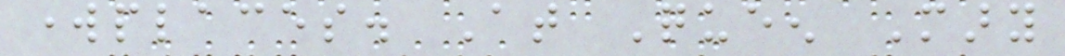workplaces. At Queen Mary
